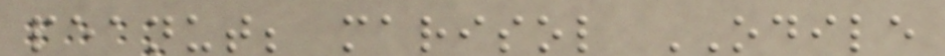peanut; marisol ODILE
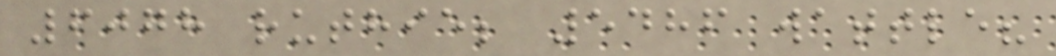6078 ruthie; 5486 wattle?
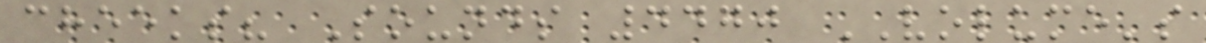cheeks? Sounds 4470 VOLUME's
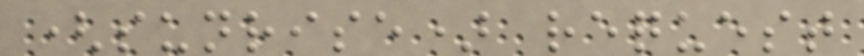(sunrise) request
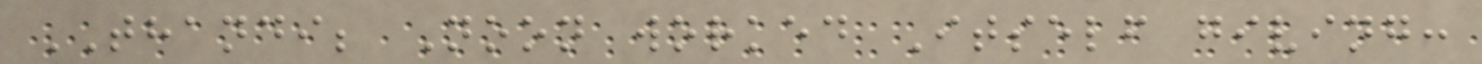THANDI; Noon worked Itself giving:
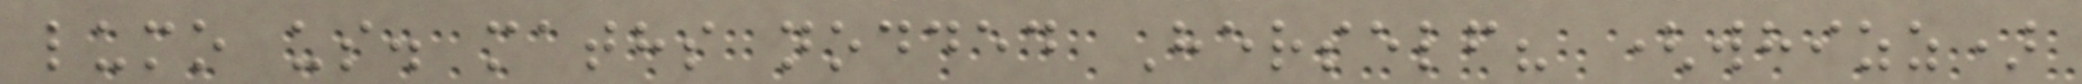lumo us. maths nodded Herself? (whizz)
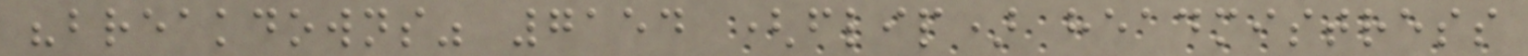"breakdowns" 7154 (flip) headmistress
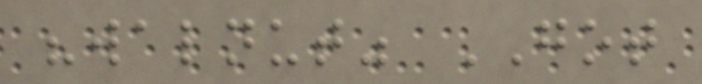"walnut" GOT
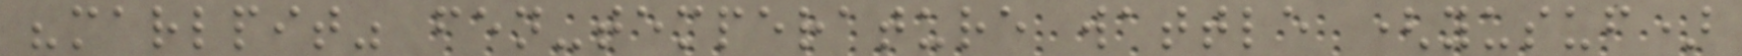"marlpit" fen-temperature wattle (yusuf)
